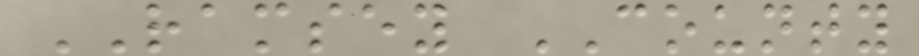RAMSEY COUNTY
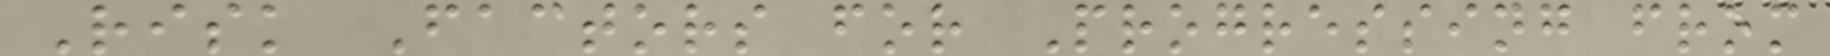Risk Factors for Progressing from
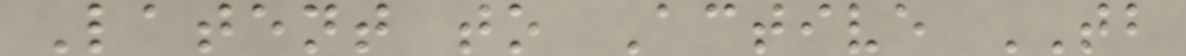Latent to Active TB
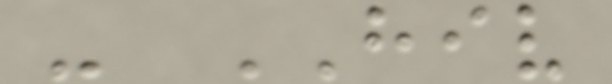- HIV
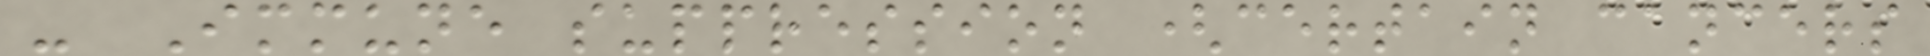- Immune suppression (certain cancers
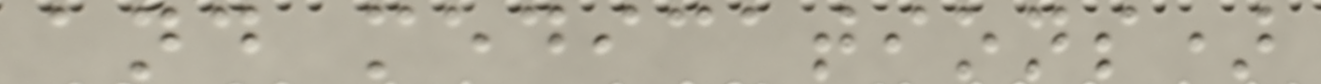and medications)
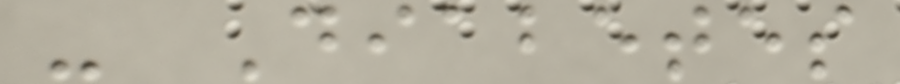- Diabetes
